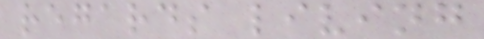regards living
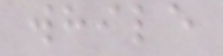while
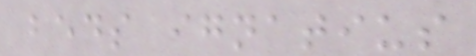beds ignatius
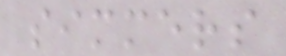simmers
